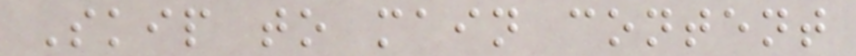Skip to main content
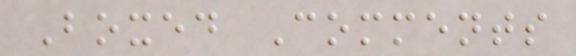Boxed Comments
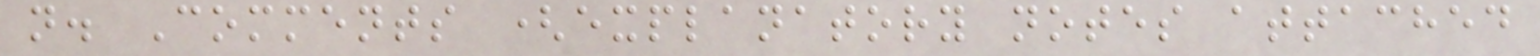n. Comments (explanatory notes attached
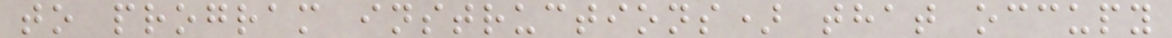to program instructions) that occupy
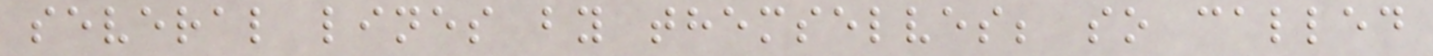several lines by themselves; so called
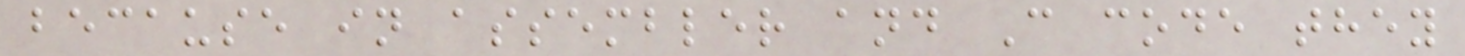because in assembler and C code they
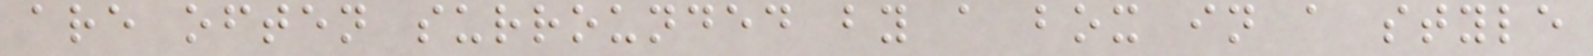are often surrounded by a box in a style
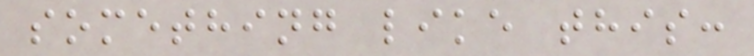something like this:
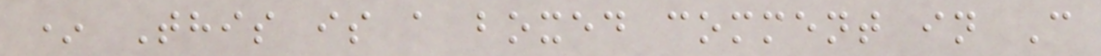* This is a boxed comment in C
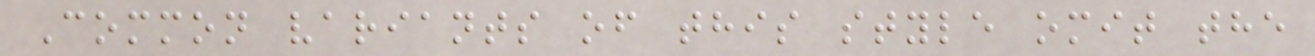Common variants of this style omit the
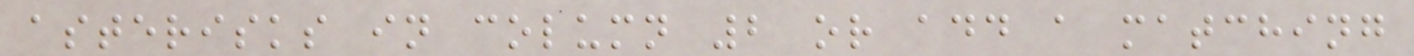asterisks in column 2 or add a matching
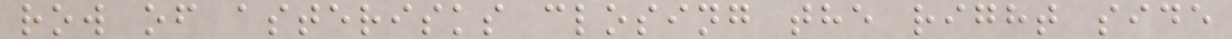row of asterisks closing the right side
